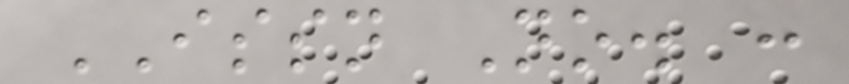ISSN No. :
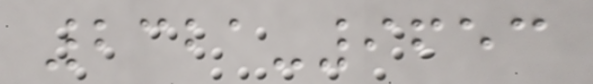2321-9653
